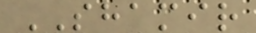SHAMIR
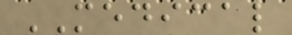MEDICAL
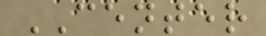CENTER
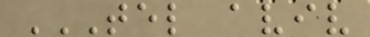TEL AVIV
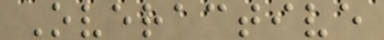Overactive
